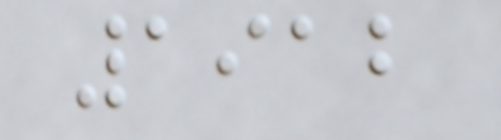1912
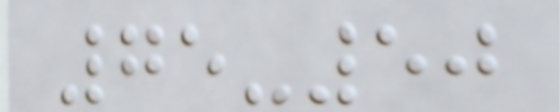75-50
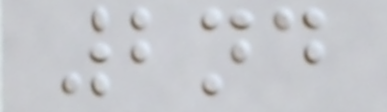2nd
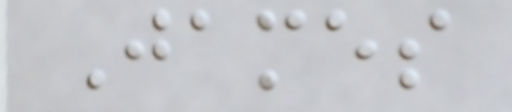James
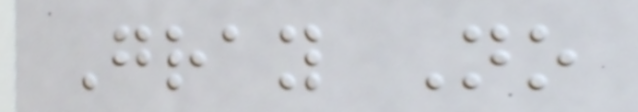Gray No
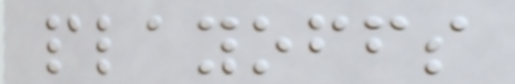playoffs
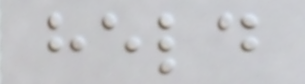held
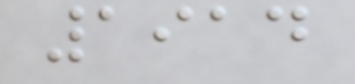1914
